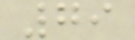79
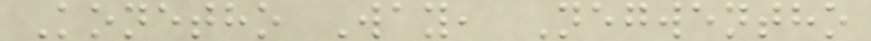Konetho Way, Negwentho
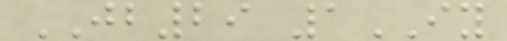JB29 1IY
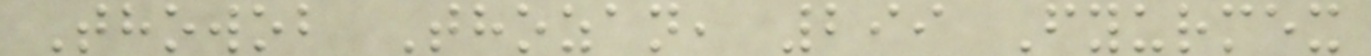Thowob Thozan, 299 Fyurmex
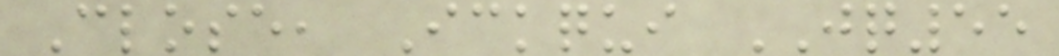Close, Ickqui JQ55
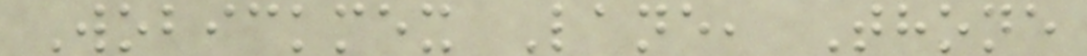Wobickmex Lane, Thone
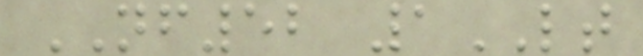NF52 1LT
